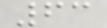63
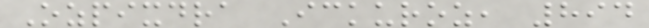Ozpixdra Ickuroz, 894
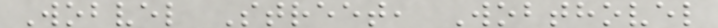Wobvel Street, Wobthovel
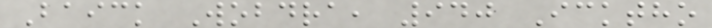Baick Wobdra, 940 Icktho
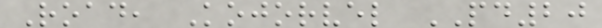Road, Kojorvel PD20
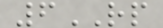6RP
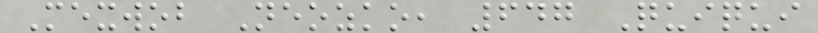Mexwob Neozko, 647 Quiqui
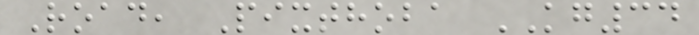Road, Pixthoba KG34
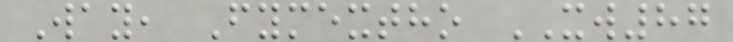Way, Fymextho XW87
